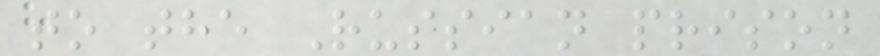to the Russian prison
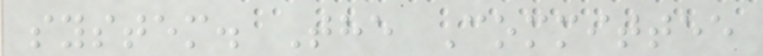system. The Committee
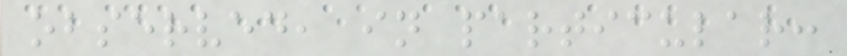observed, in particular:
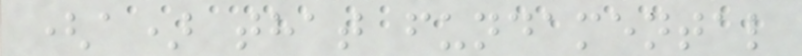(a) that fundamental
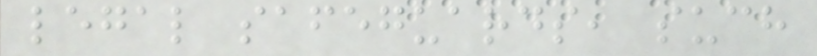legal safeguards, such
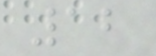12
